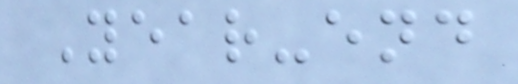Year-end
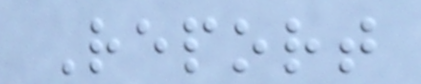Report
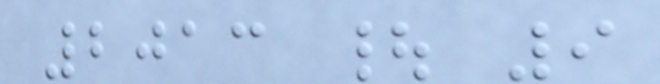2013 | 9
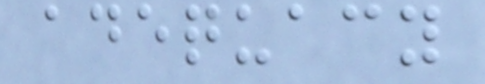adequacy
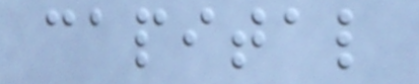capital
